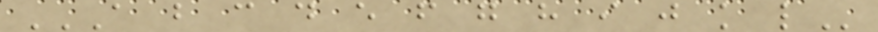A B C D E F G H I J K L
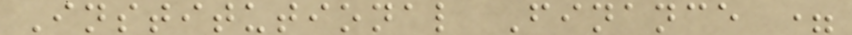Institutional Finance =
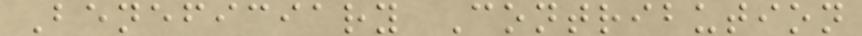Beneficiary Contribution
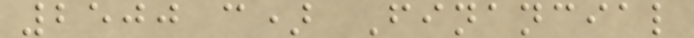2500 c) Financial
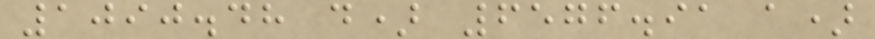1090.48 d) 6576.91 a)
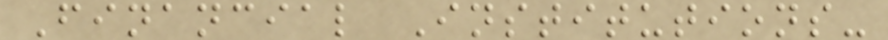Financial Institutions-
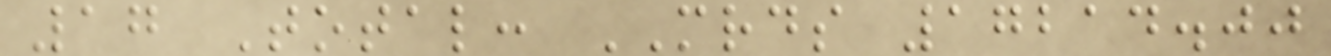17 Total: MRDS 17214.00
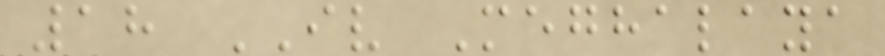18 IV Meghalaya
